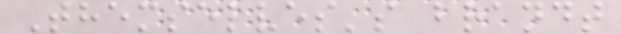Themselves's brandt
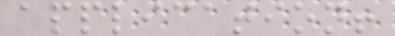application!
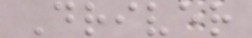Driver
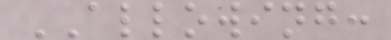ALLOWING:
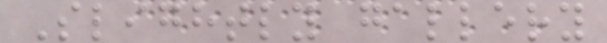Slightly gallery
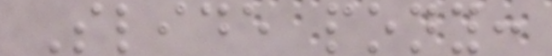Slide pony:
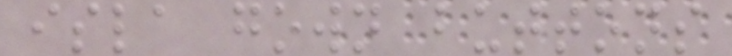isla gown buttons
